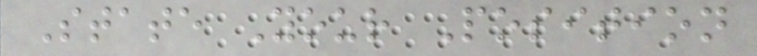State Your Position
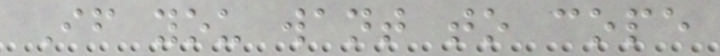If you want to cope
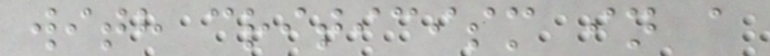with criticism in a
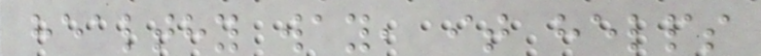healthy way, it helps
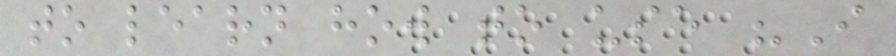to learn how to use "I
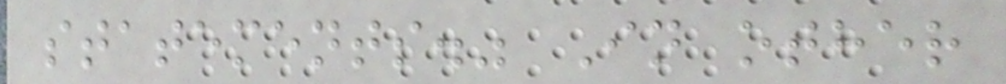statements." In other
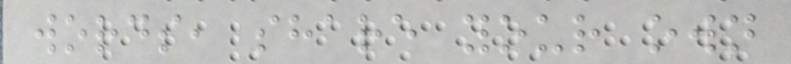words, share your own
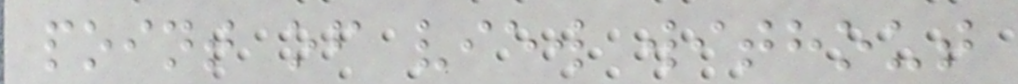point of view without
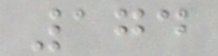174
